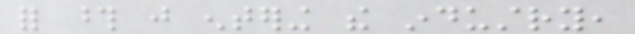for those just entering the industry,
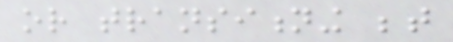or transitioning between
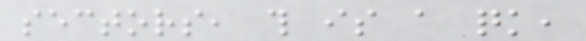sectors, this is a quick,
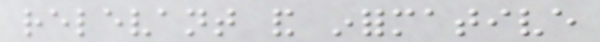relevant and informative
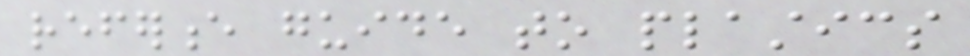reference guide to plastics
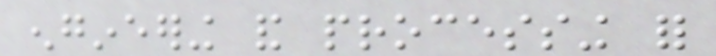engineering and processing for
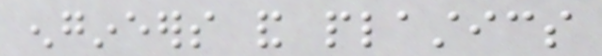engineers and plastics
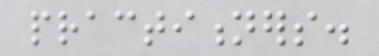practitioners.
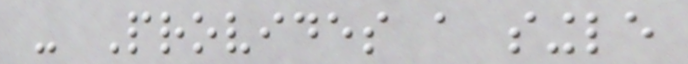- Provides a single
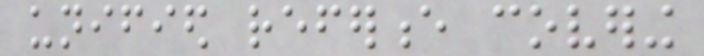unified reference covering
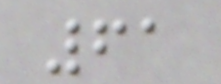61
